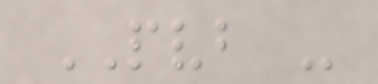PVB -
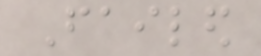Failed
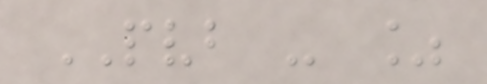PVB - %
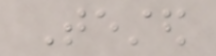Tested
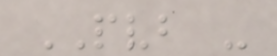PVB -
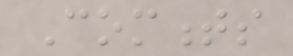Comments
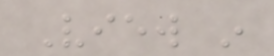View in
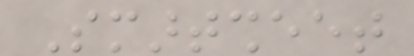Smartsheet
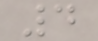4
